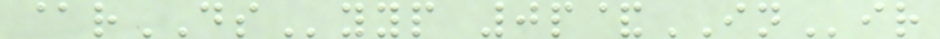@rDSyyp 0p&INir
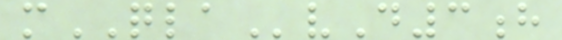mQLAvD3h
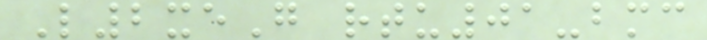L2xeG rtu01-bmc
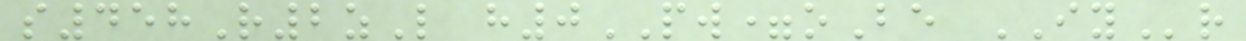s458R2zL h0PW=oBe IYr
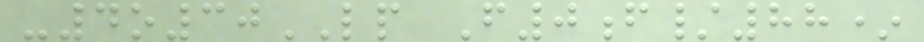-4o30LP F0f/88*
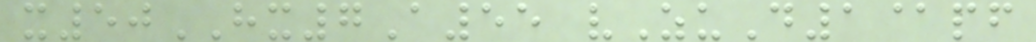x50HX7A55 vZuD1@pf
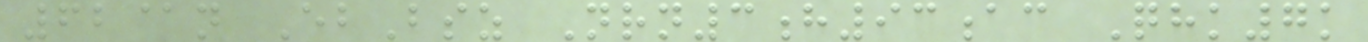62@n EbBsz Nrn3h93ac Qhk7k
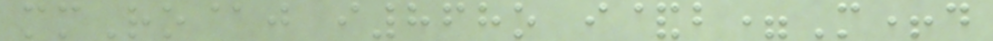mmRo@j i868o i&b=M+d
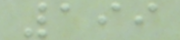199
